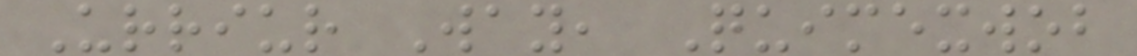Urriur Way, Quimexwob
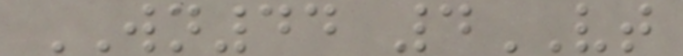WN44 4VT
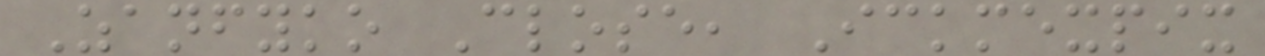Zanfyko Close, Ickmexpix
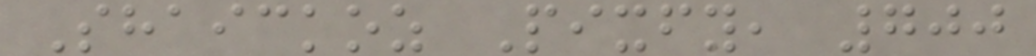Shaickoz Pixfy, 700
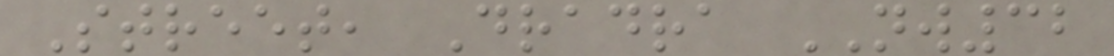Street, Dradra NW32
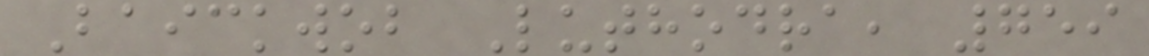Baickwob Luthodra, 759
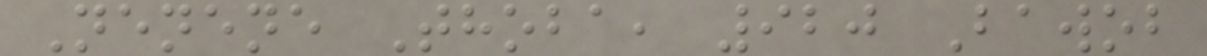Nenene Thoba, 920 Bawob
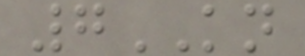7KN
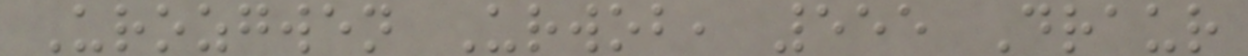Urozgwen Urwob, 555 Draur
